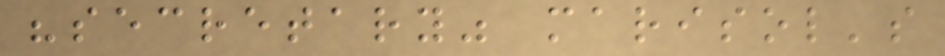"secretary" marisol's
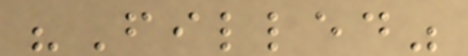"Filled"
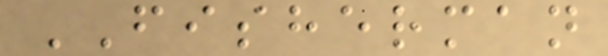FISHERMAN
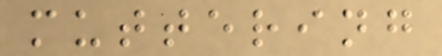muttering
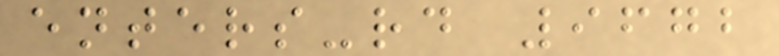enters-rd 9672
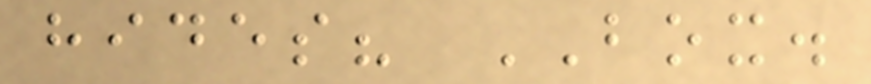hides? BOX.
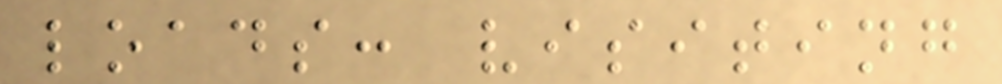loads: visiting
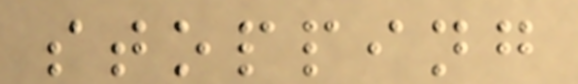stopping
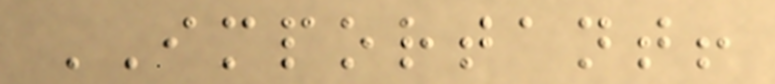IMPORTANT!
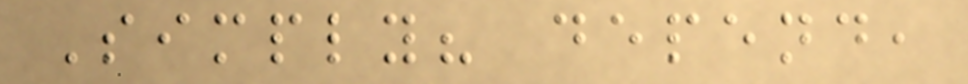Simply? depend,
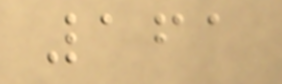161
